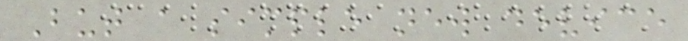But a simple new device
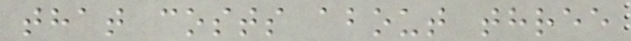that costs about three
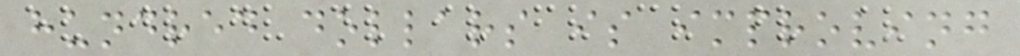hundred dollars is improving
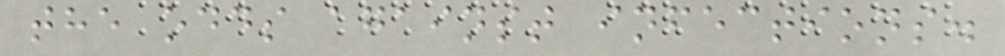the odds against infections.
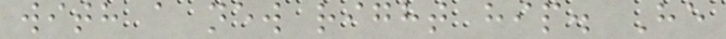with a new right hip. He
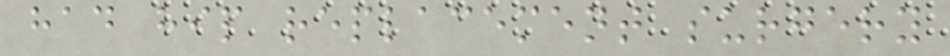had hip replacement surgery
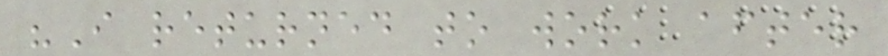"I returned to work after
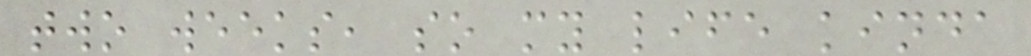two weeks, so my life kinda
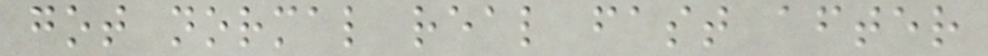got normal real fast after
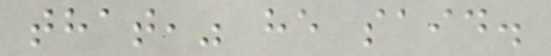that," he said.
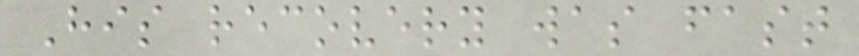His recovery was fast
